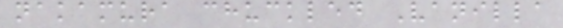nakamura chuckled Vanilla
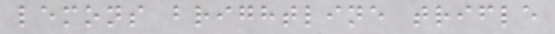lemons brightline trifle
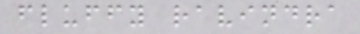fluffy ravindra
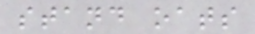stand oats
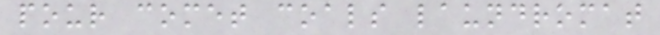pour comet coals laundromat
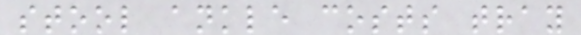stool ankle costs tray
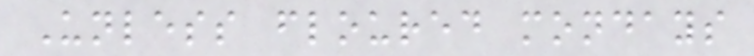Unless floured mondays
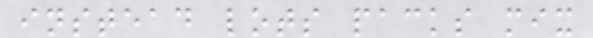instead lots packs mix
